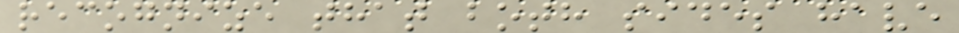recognize that both sides have
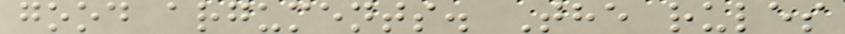good arguments. The rules
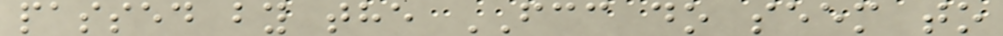passed by the FCC do seem to
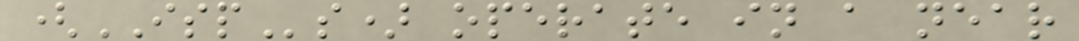(ISPs) operate in a near
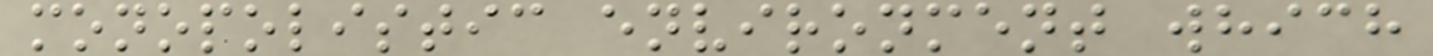monopolistic environment which
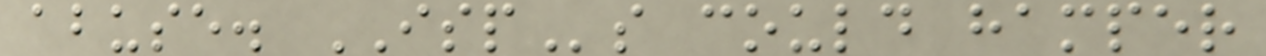abuse. ISPs could hamper
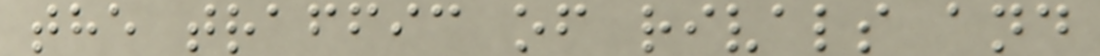the traffic of rivals and
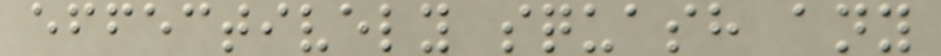effectively squash any
